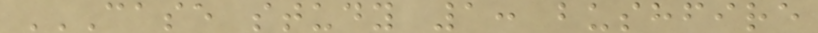CASE STUDY 1: BUSHFIRE
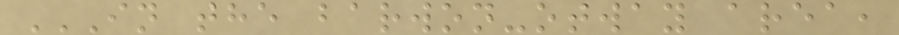IN THE BARWON-OTWAY AREA,
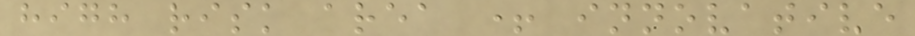high risk area + innovative
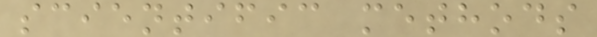scientific methods
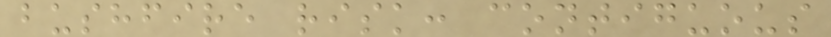bushfire risk: contiguous
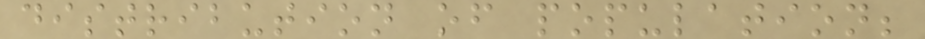distribution of population;
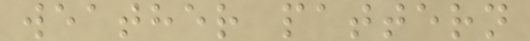weather pattern
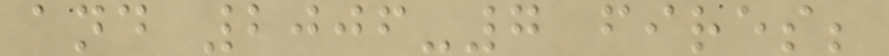and 2006-7 fires;
